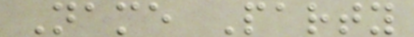Name Party
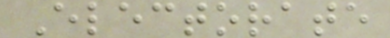Electorate
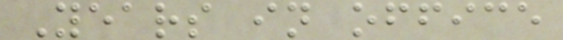Years in office
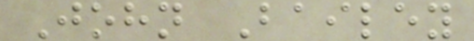John Bailey
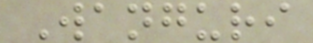Wanguri
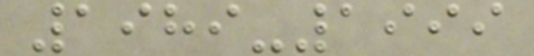1989-1999
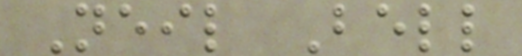Neil Bell
